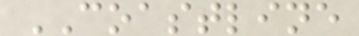COASTLINE
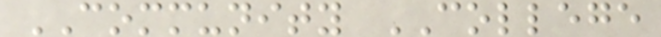COMMUNITY COLLEGE
